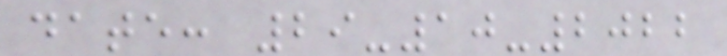date: 29-10-2022
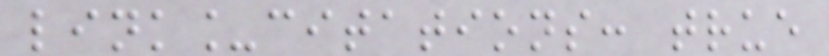link_citations: true
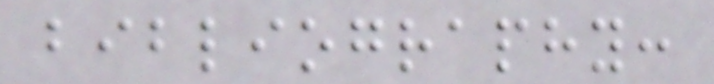bibliography:
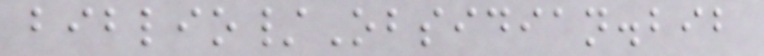biblio/Obsidian.bib
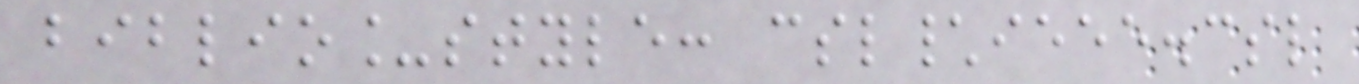biblio_style: csl\ieee.csl
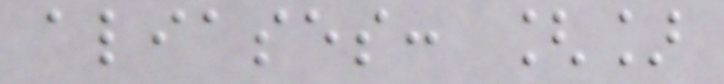aliases: []
